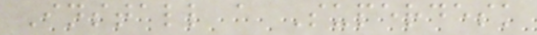Install a Superdesk
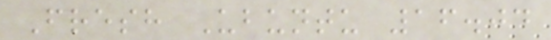Fresh Ubuntu 16.04
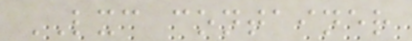LXC container
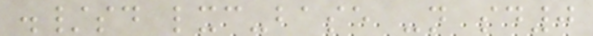./sd lxc-base -n sd0
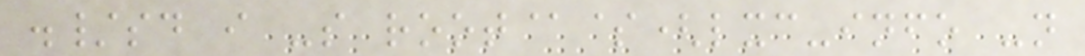./sd i -s root@$(lxc-info -n
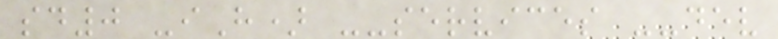sd0 -iH) --services --dev
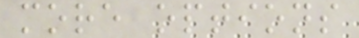more options
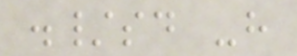./sd -h
